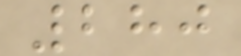280
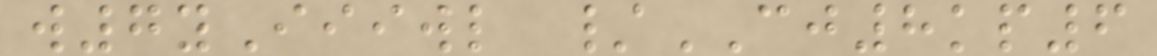w7yIiiwl /CJ8kp6
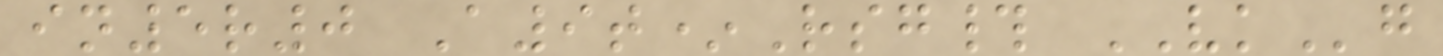in5r0 A9t*Rsg# VKg
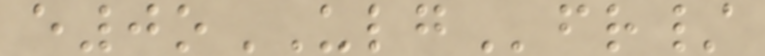e0oULGfr/
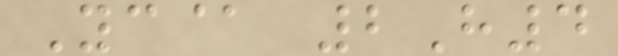Yc@ 2H4
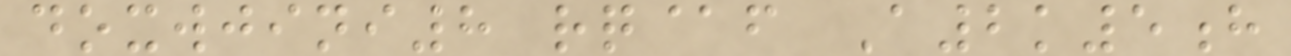doxwjini8 rq@f A2k5h
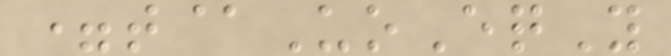=t@UoEqY
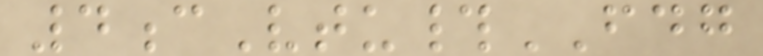4cVtu#FDG
